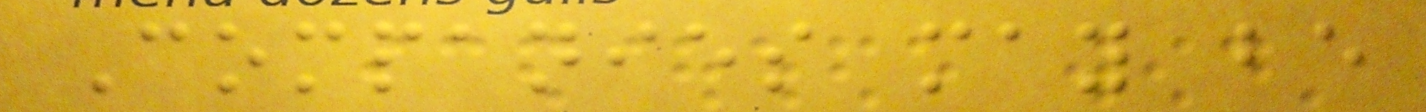Companies may be
